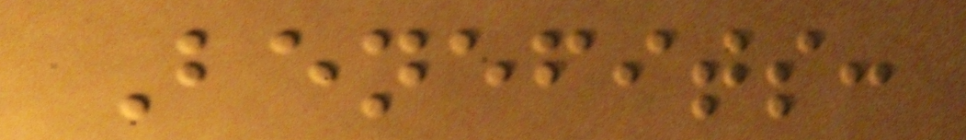Benefits:
